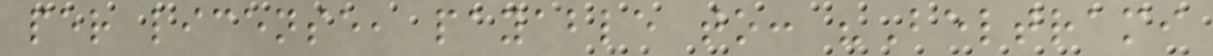per license, payable to: "Beltrami
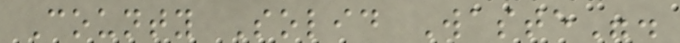County Solid Waste".
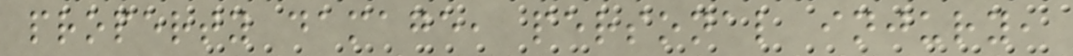property damage, personal injury,
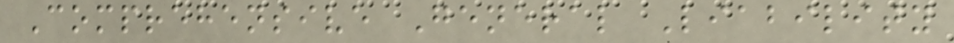Comprehensive General Liability
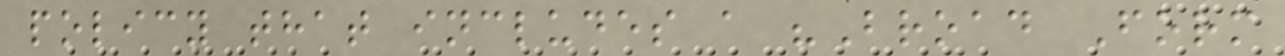policy that includes a "Broad Form
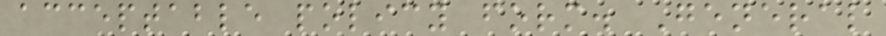acceptable policy form. General
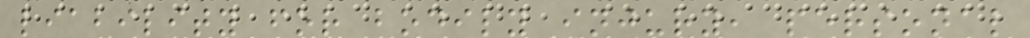liability for bodily injury, personal
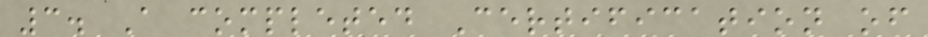3. A completed Certification of
